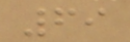69
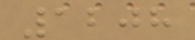1208
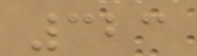323
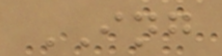ING
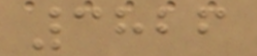3826
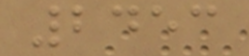2453
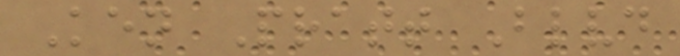Ken Pratt Blvd
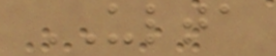ULTA
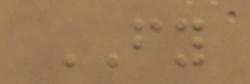FY
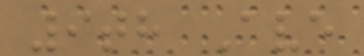9th Ave
